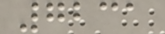7231
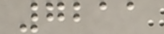7211
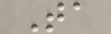Ta
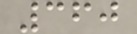360
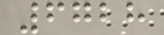6728
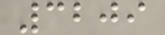3209
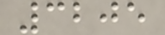3205
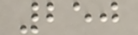250
